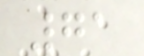71
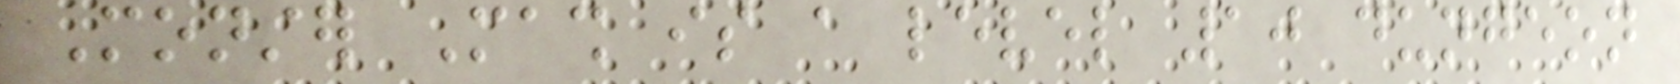Monster Mash is a level 10 dungeon
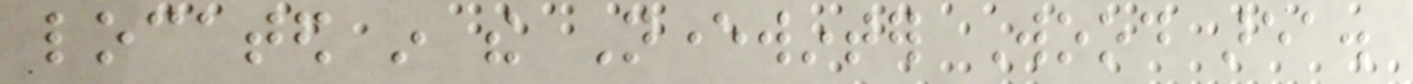located in the Neverwinter Wood area.
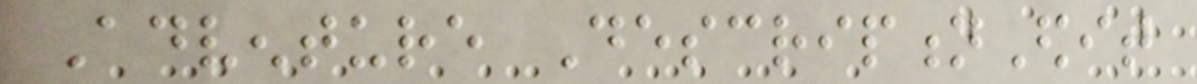Adventure DescriptionEdit
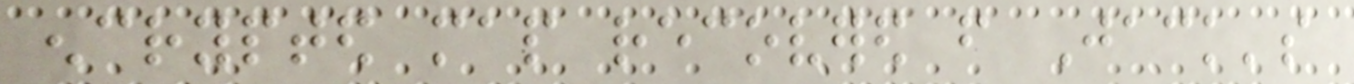encrypted map recovered from Jack's
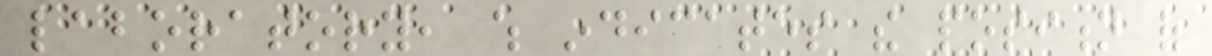laboratory, which indicates the position of
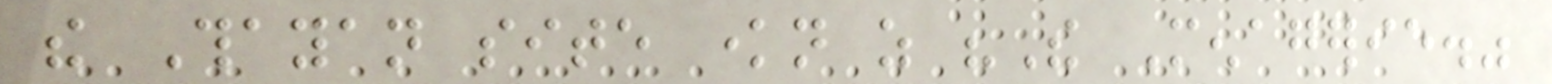the Thayan site known as "The Menagerie."
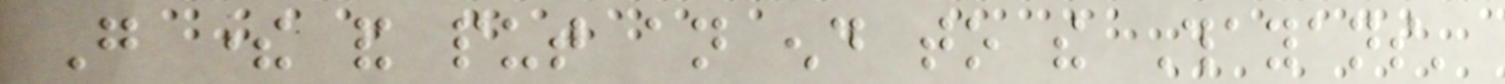Go there and put an end to the Thayans'
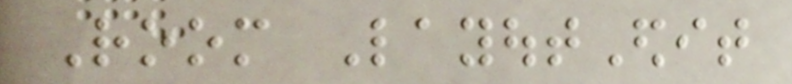Room LayoutEdit
